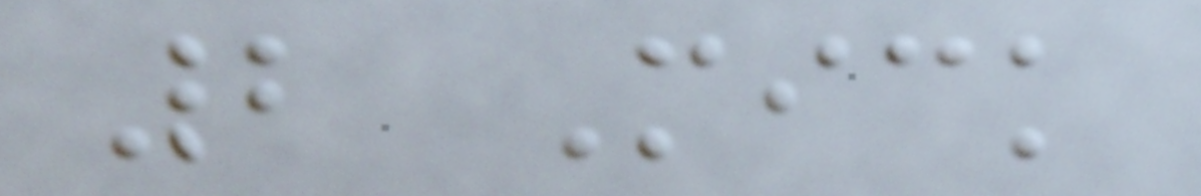2 Mick
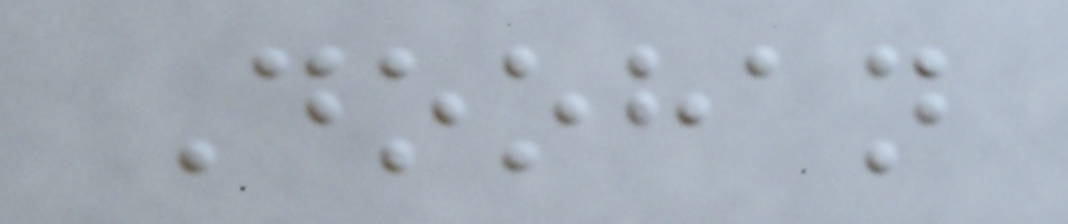Doohan
